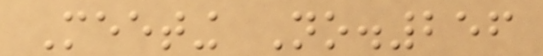Meeting No.256
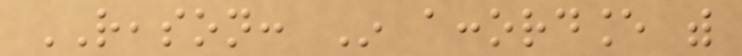REASON: In accordance with
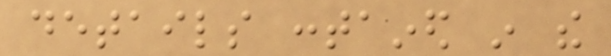details contained in the
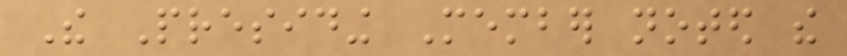The Presiding Member noted the
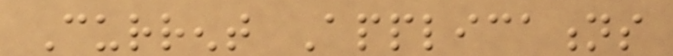Current Applications
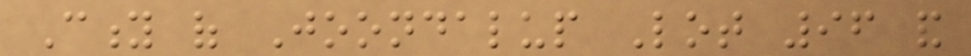City of Joondalup Lot 96 and
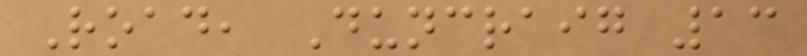Road, Duncraig 13
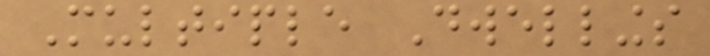Multiple Dwellings
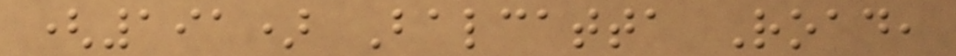(191) Balcatta Road,
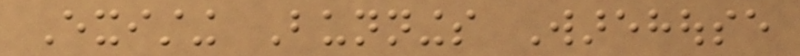Existing Bunnings Warehouse
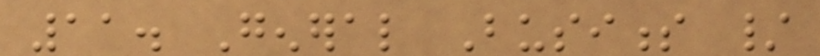11. General Business /
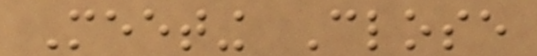Meeting Close
